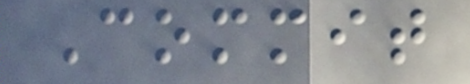Commit
